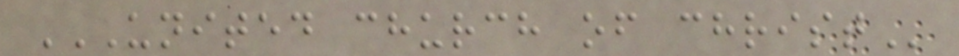UNITED CHURCH OF CHRIST
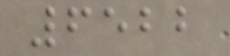6522
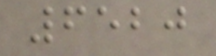6520
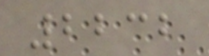2232
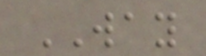WAY
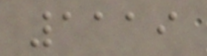1119
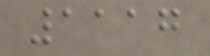1117
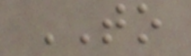TO
